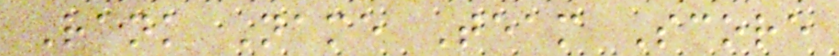Rank Name Team Score
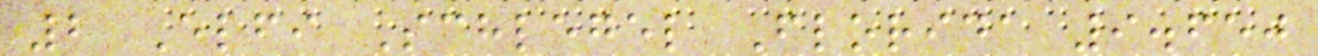2 Elfi Schlegel Florida 9.650
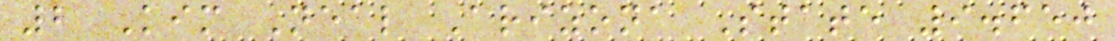2 Kim Neal Arizona State 9.650
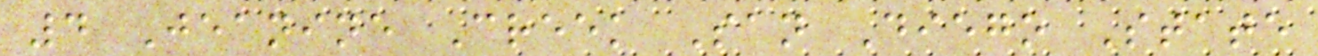4 Jeanine Creek San Diego State
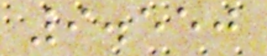9.550
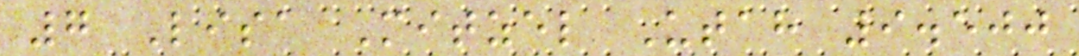7 Lisa Mitzel Utah 9.500
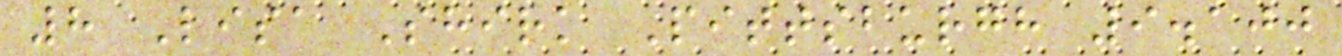8 Lisa Shirk Pittsburgh 9.100
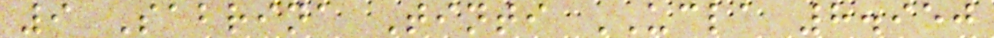9 Sabrina Tinti UCLA 8.950
